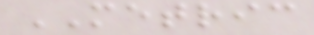METRIC
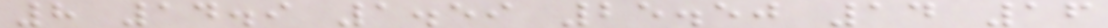8 14.9 1.59 25.50 14 16
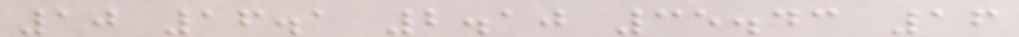10 16.1 2.10 35.43 16
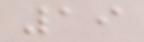19
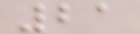21
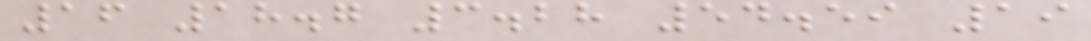16 18.7 3.28 54.59 19
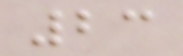23
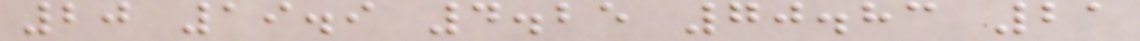20 19.9 4.25 70.83 21
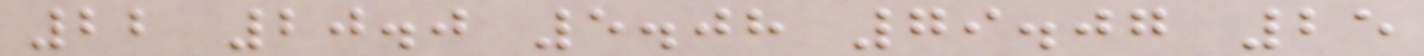22 20.0 5.08 79.07 25
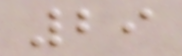29
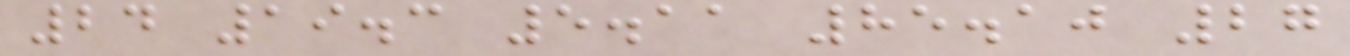24 19.3 5.11 85.10 27
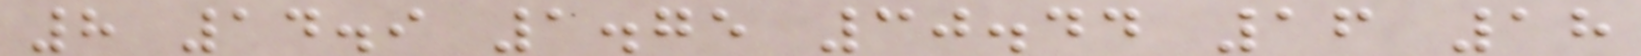8 14.9 1.75 30.44 16 18
